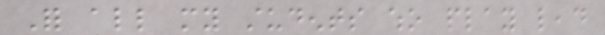For all my students who play lead
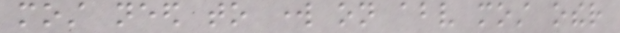most need to work on above most other
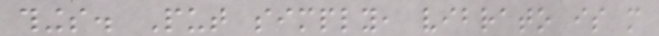things. Put simply, vibrato is more
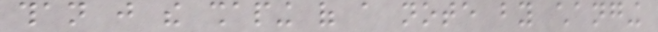than just the shaping of a note by changing
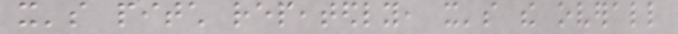it's pitch repeatedly, it's the overall
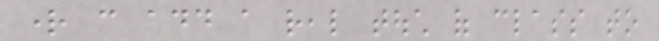right can add a real touch of class to
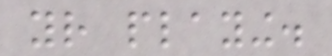your playing.
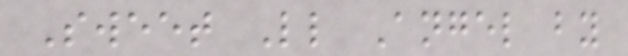Sweet Little Angel by
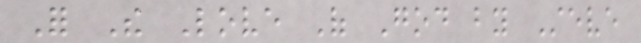For The Love Of God by Steve
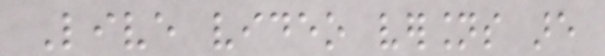Live video versions are
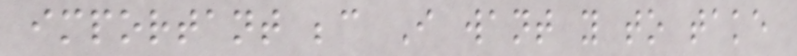important because I want you to take
